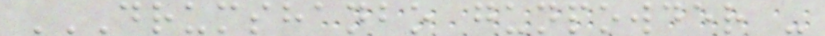DRUMSHANBO GUNPOWDER -
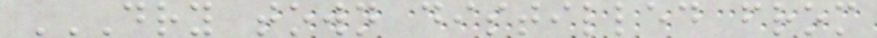DRY TOWN DISTILLED FROM
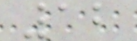12
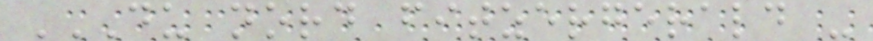DU NORD FITZERGERALD -
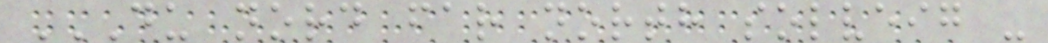DU NORD FAR NORTH SOLVEIG -
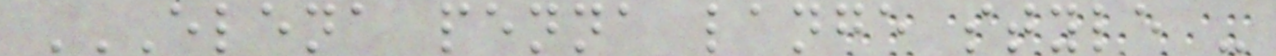ELENA PENNA LANGE STYLE -
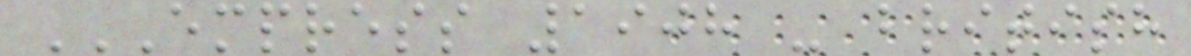EMPRESS 1908 - BRITISH
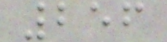256
